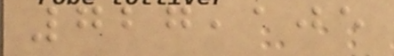727,105
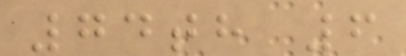74th 6
